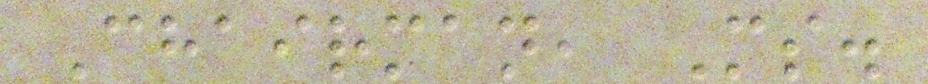Chairman, Ms.
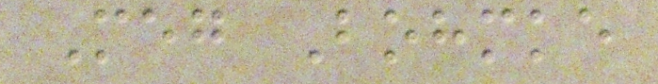Meg Bohmke
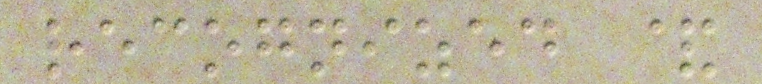recognized &
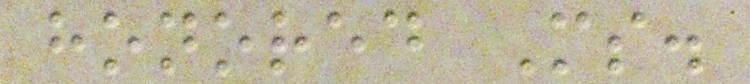honored Ms.
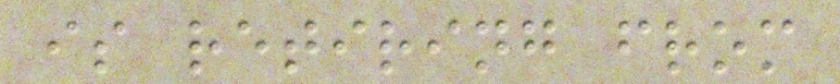is retiring from
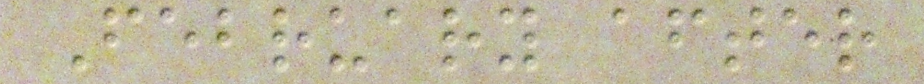February after
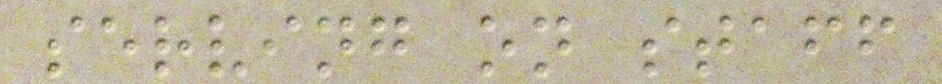serving on staff
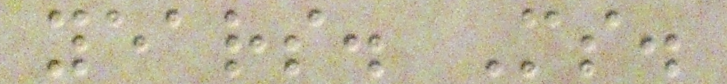years. Ms.
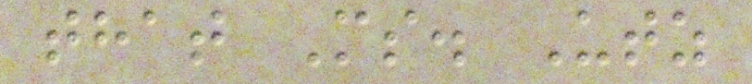that Ms. Utz
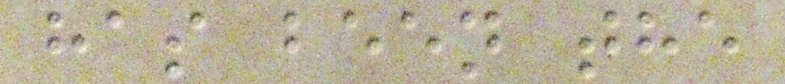has been the
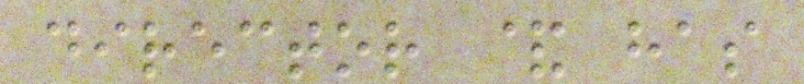director & has
